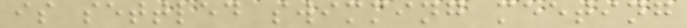is settled swimming meeting
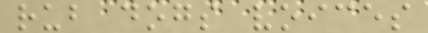rub dogs voices
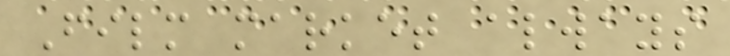Film market always
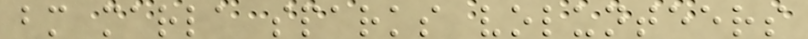bm marla sparks volunteers
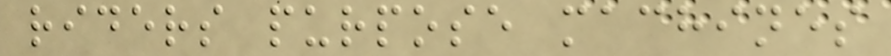riders purpose machines
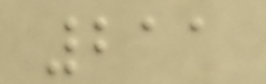211
